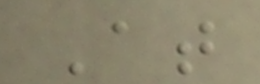At
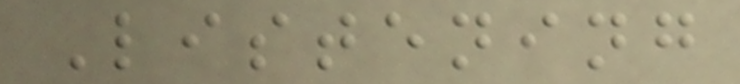Listening
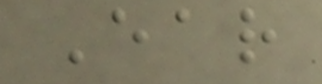Ear
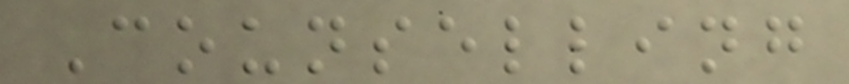Counselling
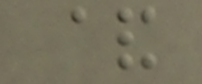&
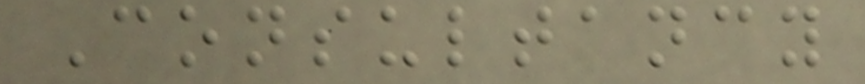Consultancy
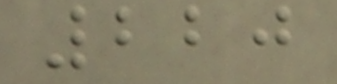220
